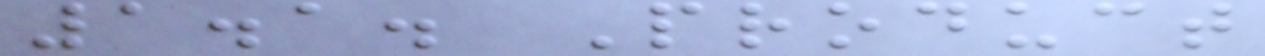1.1. Product
